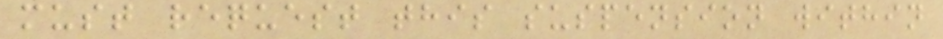must request this suspension within
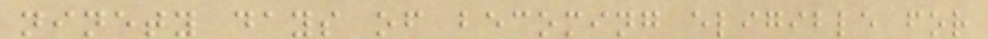ninety days of becoming eligible for
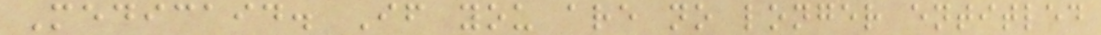Medicaid. If you are no longer entitled
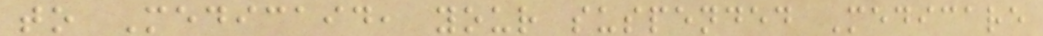to Medicaid, your suspended Medicare
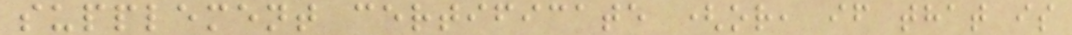supplement certificate (or, if that is
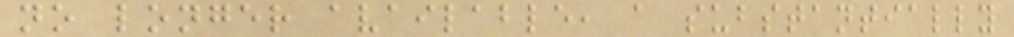no longer available, a substantially
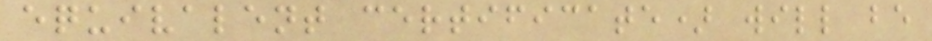equivalent certificate) will be
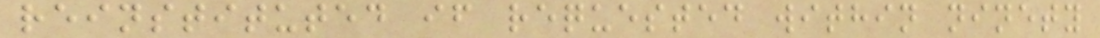reinstituted if requested within ninety
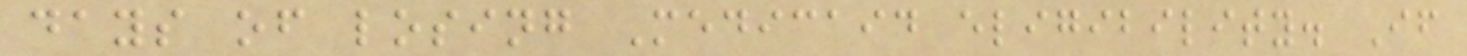days of losing Medicaid eligibility. If
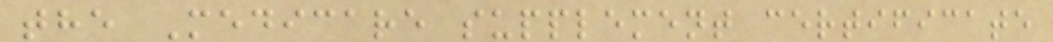the Medicare supplement certificate
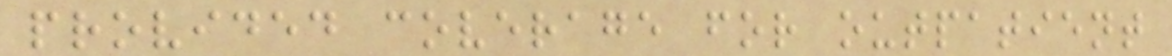provided coverage for outpatient
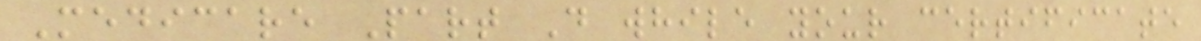Medicare Part D while your certificate
